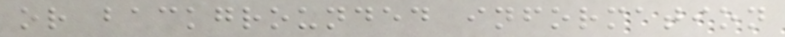or backgrounded information
